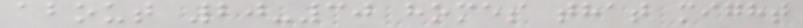about 20-30 homes that might
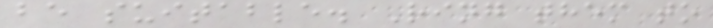be suitable. Ring them to
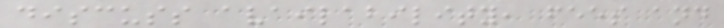discuss availability, fees and
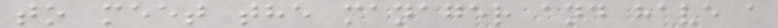to meet the manager and have a
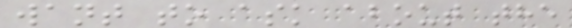want to ask about the
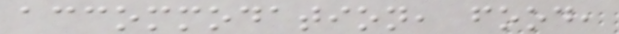accommodation, food,
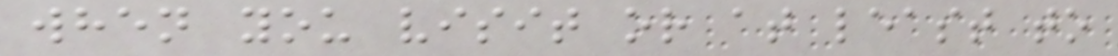when you visit or at least to
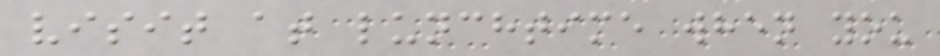visit at lunchtime when you
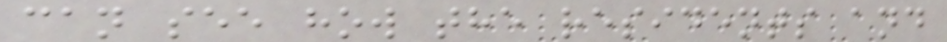can see how the residents and
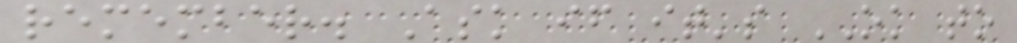remember. Ask if it's OK to
